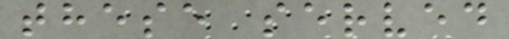these served
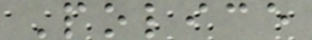Police
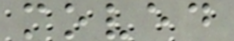moved
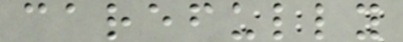carefully
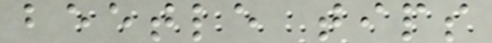beetle tips
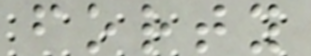forty
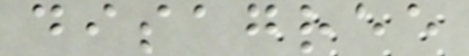disagree
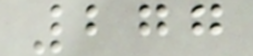277
